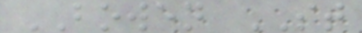BOWEN ST
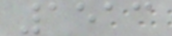1513
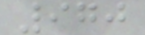970
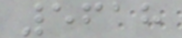5618
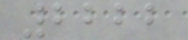2222
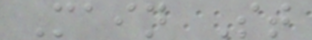Main St
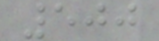500
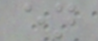en
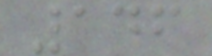146
